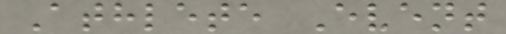Athlete Event
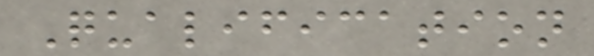Qualification
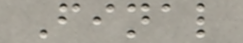Final
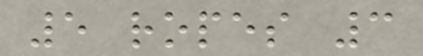5 ropes 3
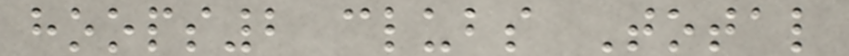hoops2 clubs Total
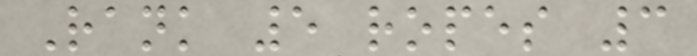Rank 5 ropes 3
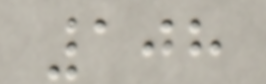108
